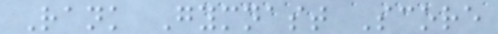Rank Gymnast Score
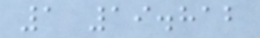1 19.812
